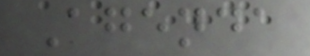Agenda
